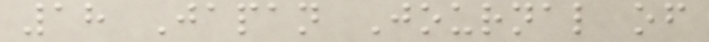18 Japan Journal of
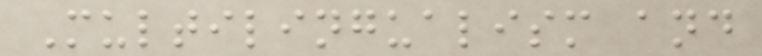Multilingualism and
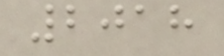2018
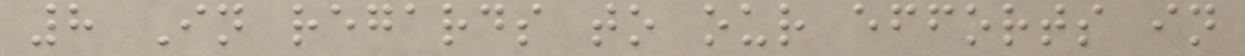8 In regards to our efforts in
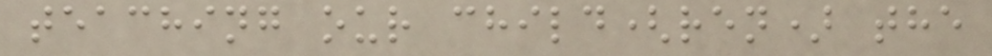teaching our child(ren) the
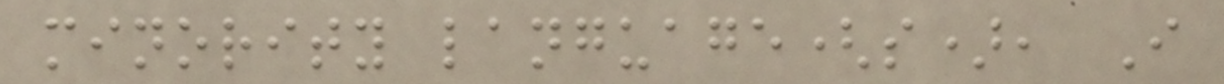minority language(s), I
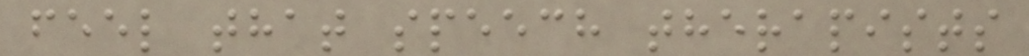feel that speech therapists
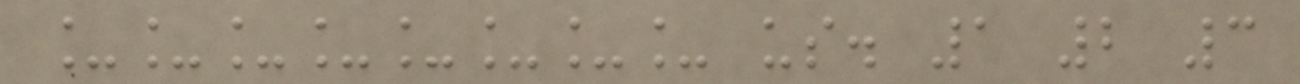________ us. 1 2 3
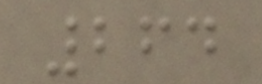264
